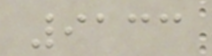9133
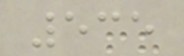535
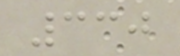330
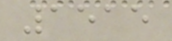1515
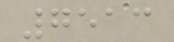7513
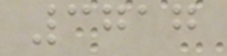3717
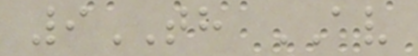9TH AV
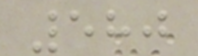580
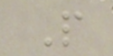P
